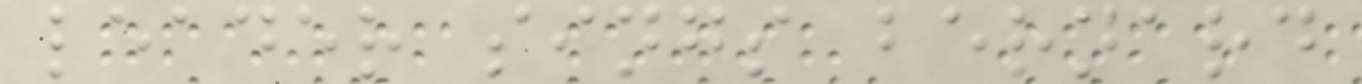leader sings bernard
